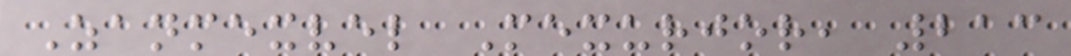Zanmexvel Mexurjor, 213
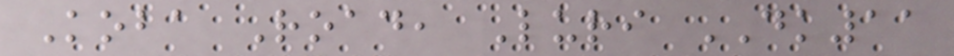Koba Road, Luri DK11
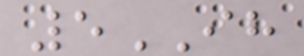5IH
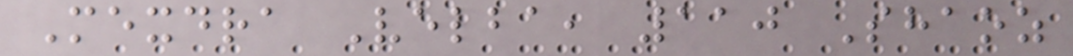Mexdra Velba, 110 Shaoz
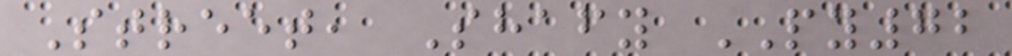Street, Shafy PY72
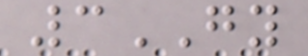3GY
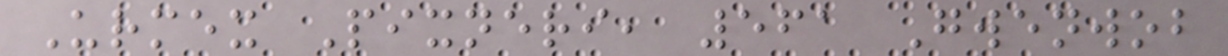Urmex Pixneri, 561 Gwenwob
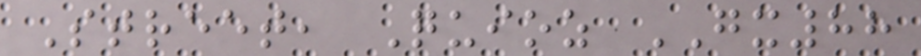Street, Quioz GX88
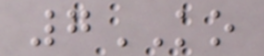7KO
